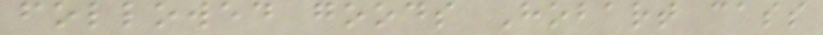followed goods Hobart cass
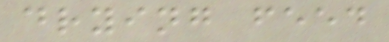drying feed
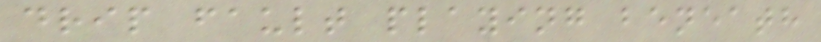drip fault playing beneath
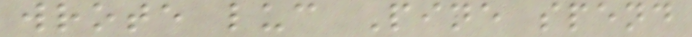wrote luc Pine spend
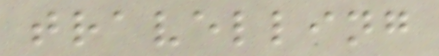travelling
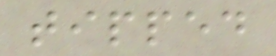tipped
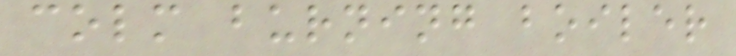colm burning boiler
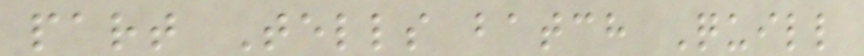part Tells batch Quill
